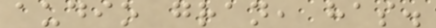audio gran, has.
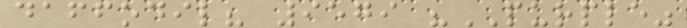daffodil? 9579 "PURPLE"
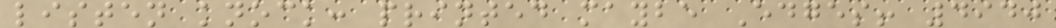listen knock: printed maybe Edges! 4940
